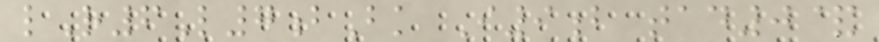lR6L7bBk I9b tad0&
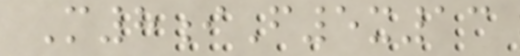M8iF5x13
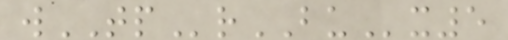wTPrBUx5
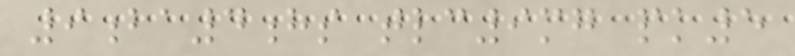9ba4hs tlc9mg pk5
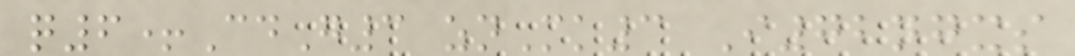q6+CdG3 znMk3 I72ngxs
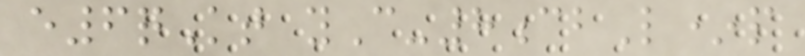e6qKt yC-8cbL*p
